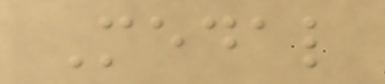Medal
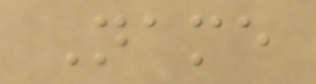Name
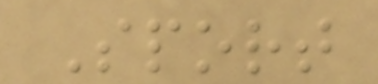Sport
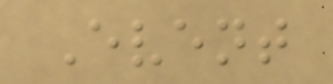Event
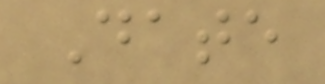Date
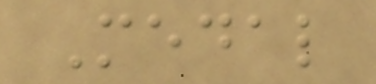Medal
